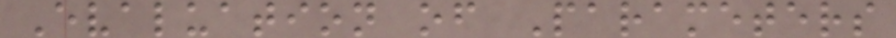Evaluation of Parameters
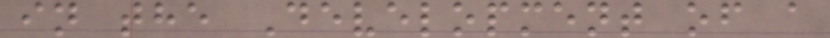in the Development of a
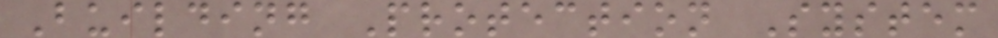Building Protection System
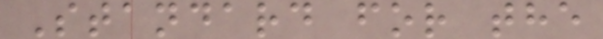Standard for the
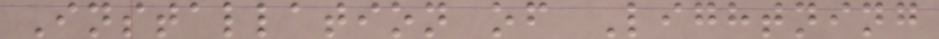Installation of Lightning
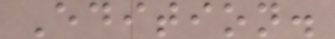Edition.
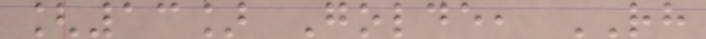[13] Golde, RH
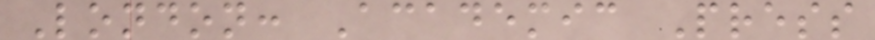London: Academic Press
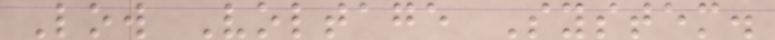Low Voltage System.
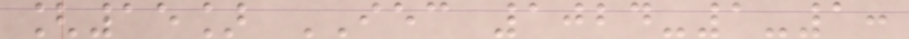[15] IEC 1024-1-1:
